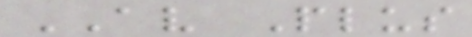AV Plus
